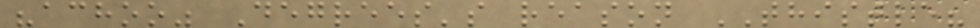"achoo" Degrees's reason THISTLE?
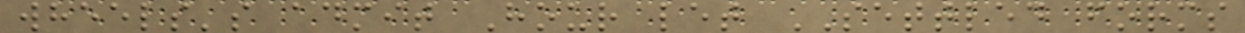wheels's admit Hour let SETTLED forms
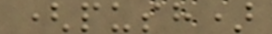(push)
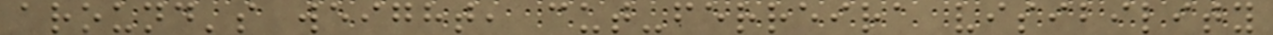around's weight, cut-ferreira visibility
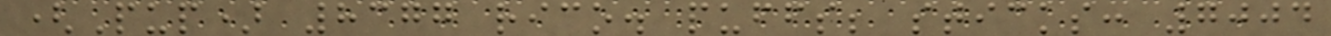(Pup) 8377 rico. puffs; sticks: 7004
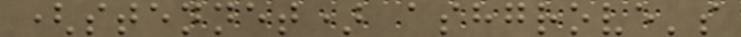(stennet) ashgrove's
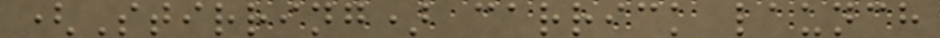(Stirring) carrick launch
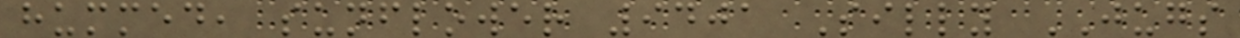hummed, sunflower 9401 Silly JUGS
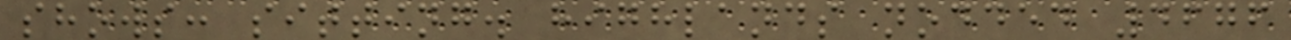shows: sitting. highlands nodded 4676
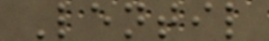Lentil
